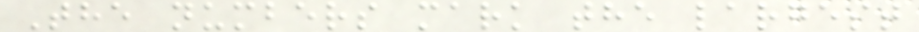The numbers mark the largest
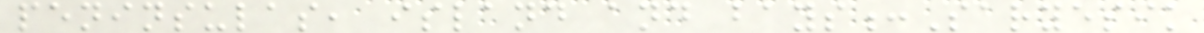peninsulas, island and bays:Saryesik
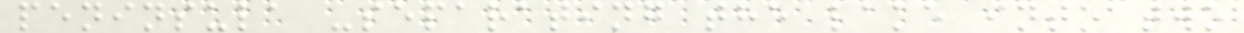peninsula -separating the lake into two
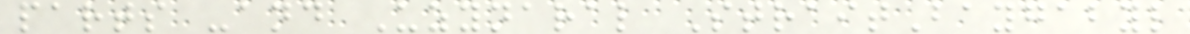parts -and Uzynaral StraitBaygabyl
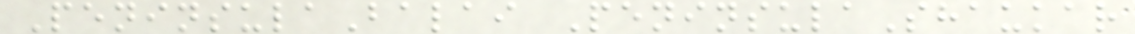PeninsulaBalai PeninsulaShaukar
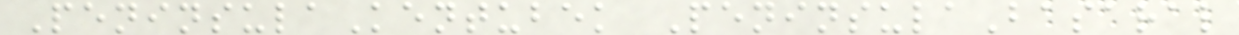PeninsulaKentubek PeninsulaBasaral
